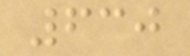630
